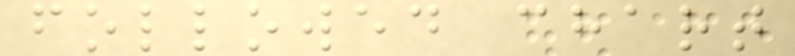followed chart
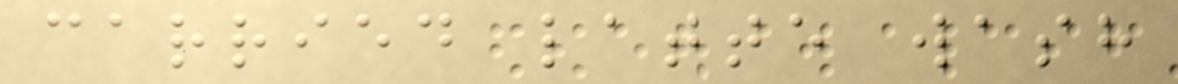carried latte wash
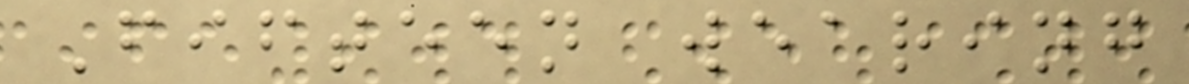Fifteen wearing
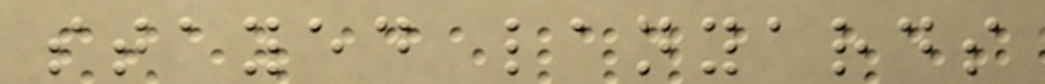stayed lanyards
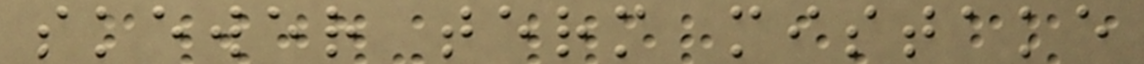skewer term mistake
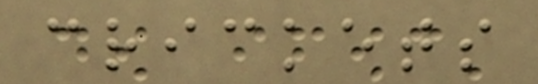crickets
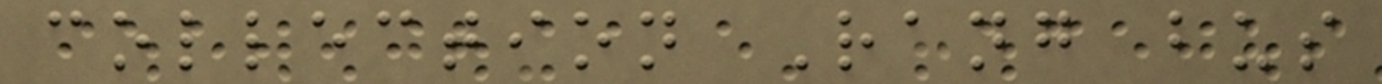collection Rang bus
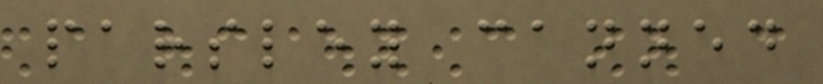parsley canned
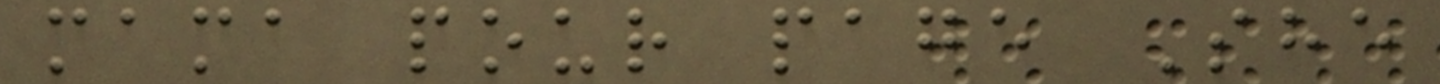mama pour page She
